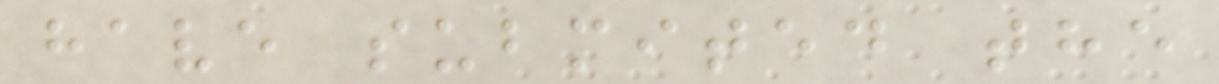have submited the
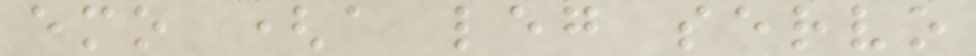emo (a leg servo
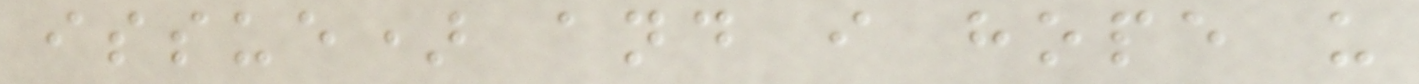issue) and i hope u
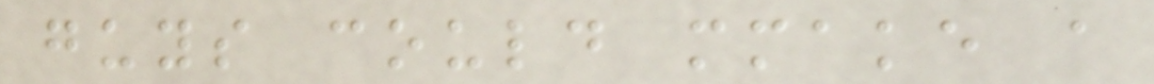guys could mmake a
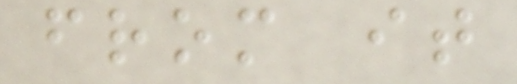from it
